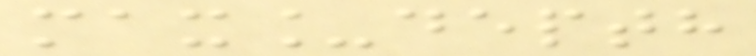max_depth
